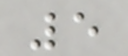5
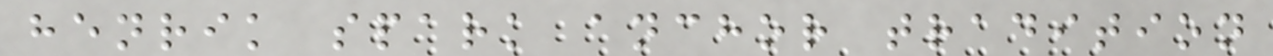henrik spark anchor tradition
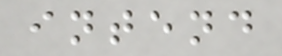intend
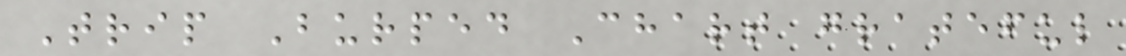Trip Burped Chart grateful
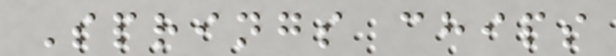Springs chips
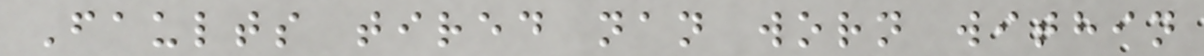Faults tired nan worn within
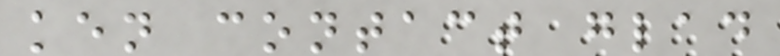ken contact glad
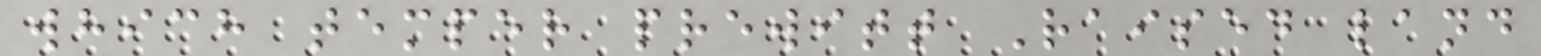which temper prewitt Raised land
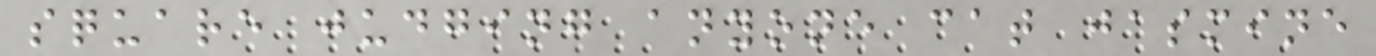square judging anyone cat jasmine
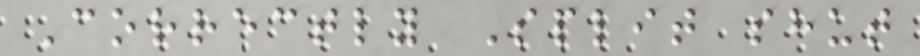Correctly Split shut
